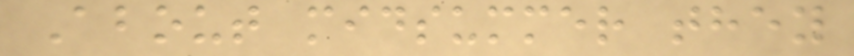About midsummer they
